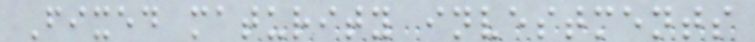Fixed maturity investments
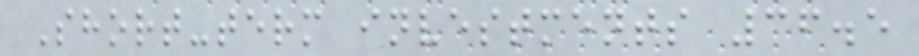Short-term investments 36.5
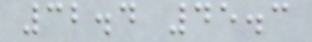32.4 45.3
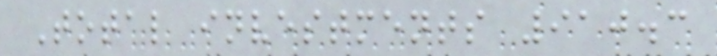Total investments 910.3
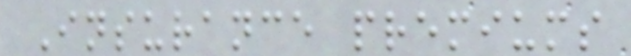Insurance premiums
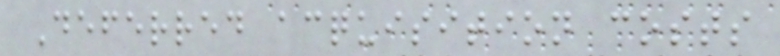Deferred acquisition costs
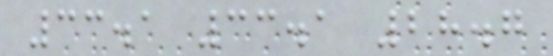33.1 33.1 28.7
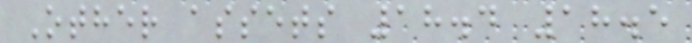Other assets 18.4 18.5
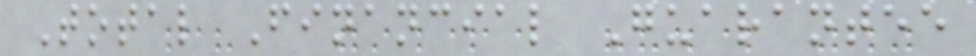Total Financial Guarantee
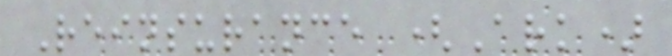Reinsurance (Ark)
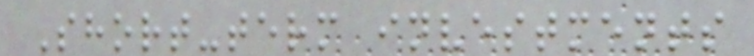Short-term investments
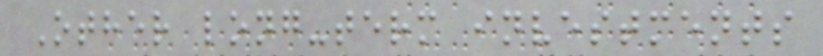Other long-term investments
